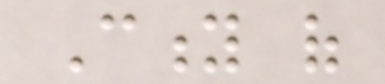City of
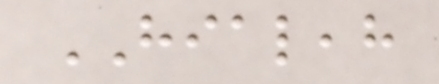HIALEAH
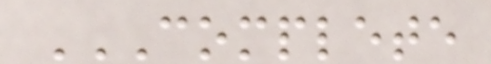COMPLETE
